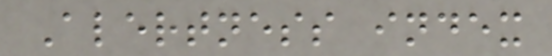Alertness index
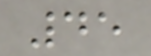45
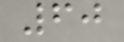60
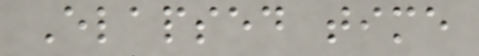Elapsed time
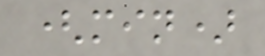(min)
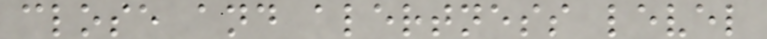close and alertness level
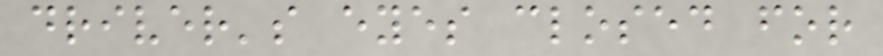driver's eyes closed for
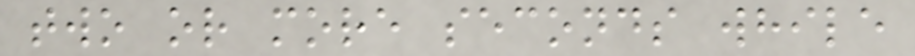two or more seconds while
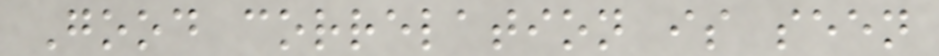Good correlation is seen
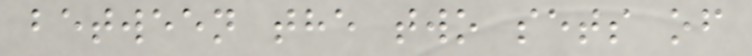between the two sets of
